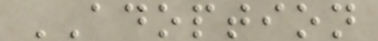ADOPTION
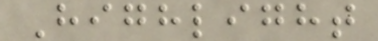Highlight
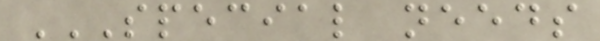SPECIAL NEEDS
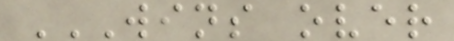WINS OVER
